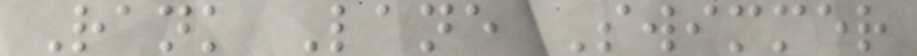Rank Lane Swimmer
